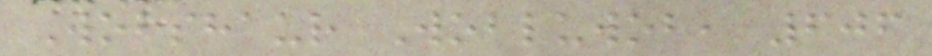Wobshaur Wobluwob, 606
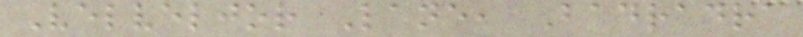Velveljor Lane, Badradra
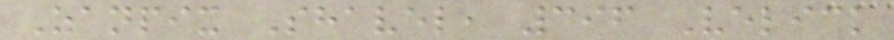Zanpix Shavel, 396 Velick
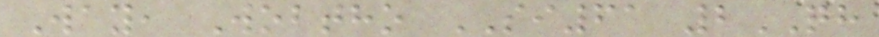Way, Wobtho SI61 2QH
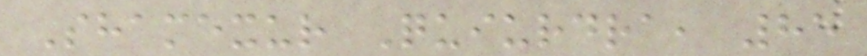Shamexur Quiurdra, 85
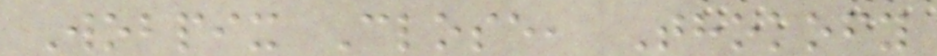Wobpix Close, Thokofy
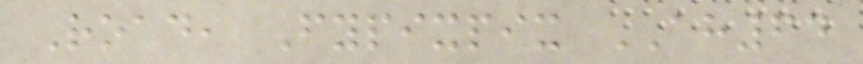Road, Fypixpix AH64
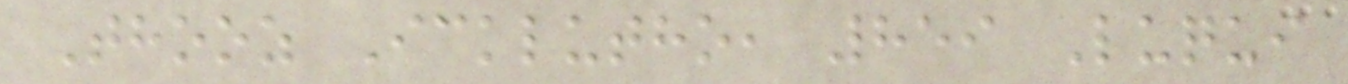Thooz Icklutho, 859 Luqui
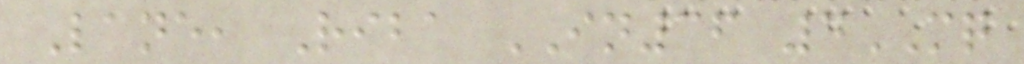Lane, Riba IN36 4MQ
